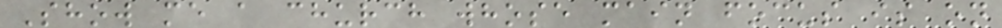Show me a church whose main focus is on
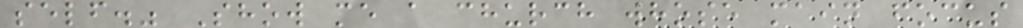self." Show me a church whose main focus
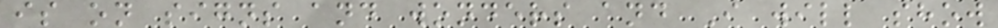is on signs and wonders and I will show
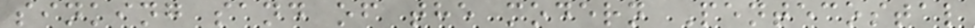sinking sand of the modern Pentecostal
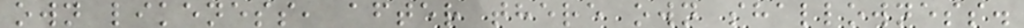own likeness, after there own shallowness.
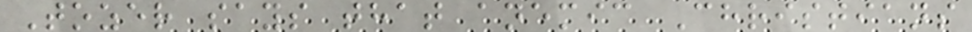Tozer says that anemic Christians
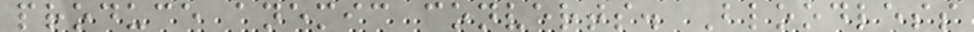produce anemic converts. Bloodless
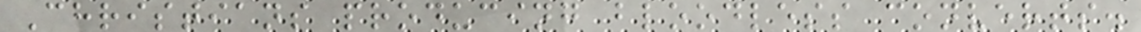Christians producing bloodless converts.
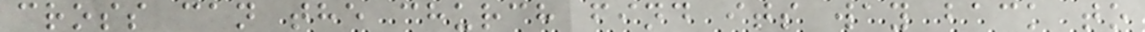cross can the church find its way back to
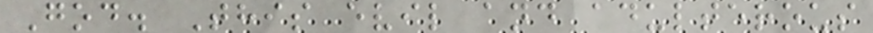God. This evil and adulterous
